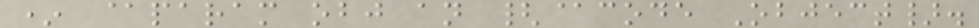* @param obj an {@code Object}.
